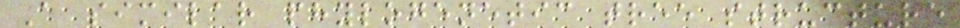A similar phylogenetic tree structure
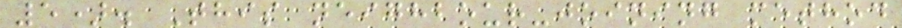5). This neighbour-joining method
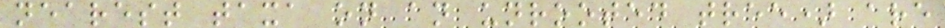nearest taxa on an unrooted tree) are
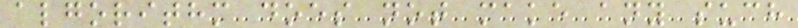algorithm does not make any such
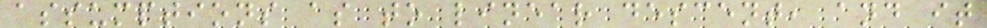assumptions as to linear descent, and it
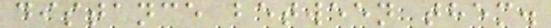distance between them.
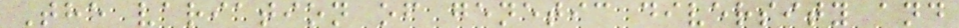The variation of genetic diversity and
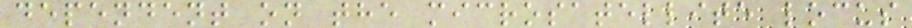dependent on the microsatellite locus
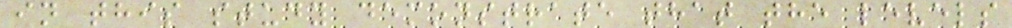in this study demonstrate that the levels
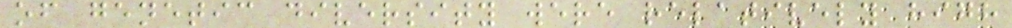of genetic diversity were relatively high
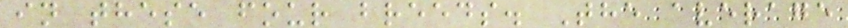in these four breeds. The average
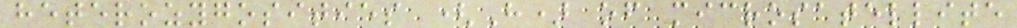heterozygosities (H) of microsatellite
